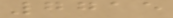7715
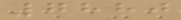7880
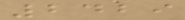2429
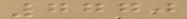7770
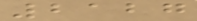2127
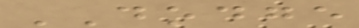DODGE
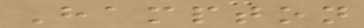Hampton
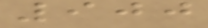900
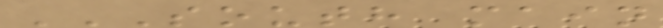SOUTH MAIN
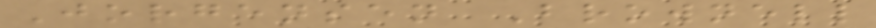Jorgensen Brownell
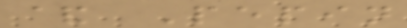& Pepin
